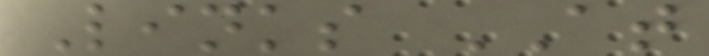Links AT
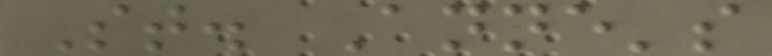St. Anne's
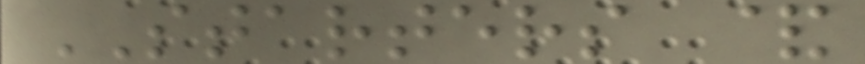STARTERS &
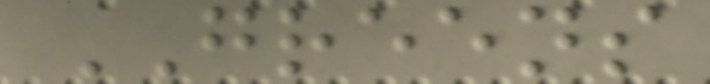GREENS
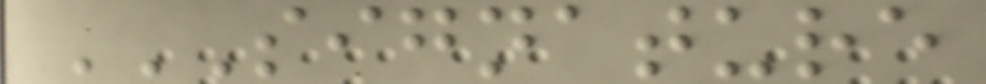SIGNATURE
